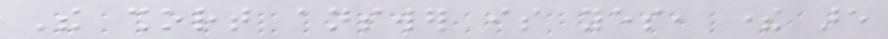The short answer is yes, there are
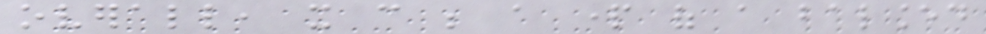overall, it can be a part of a balanced
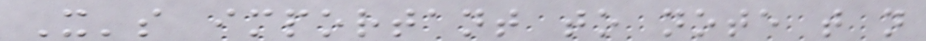It's important to note that not
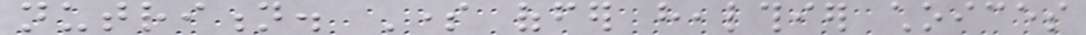nutrition. Some offer healthier choices
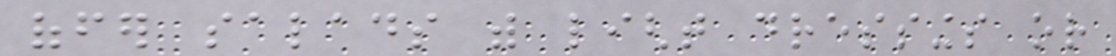offer salads with light dressings or
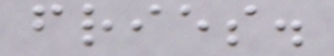fries.
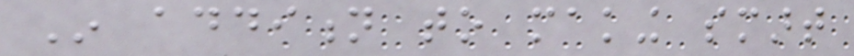In addition to making smart
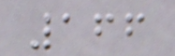166
